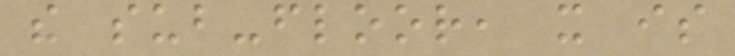the sub-floor, it is
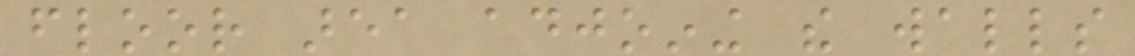floor area adjoining the walls
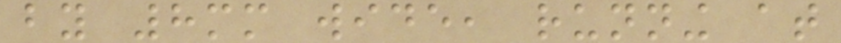by 8mm wide, running at
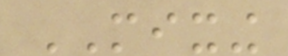MIXING
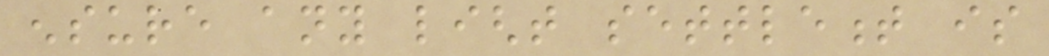ensure any light settlement is
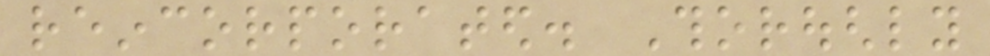reincorporated. Thoroughly
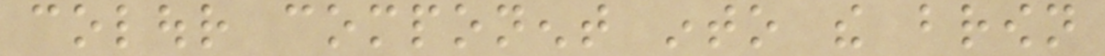colour component into the brown
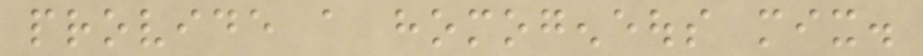provide a homogeneous mix.
